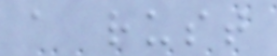a rust
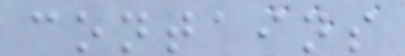contains
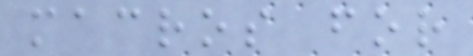macros for
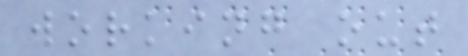working out
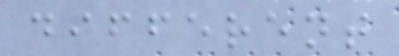different
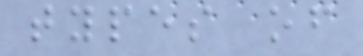types of
